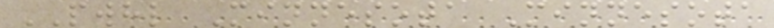PWHL Minnesota Minnesota
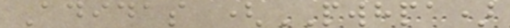Adidas (PWHPA)
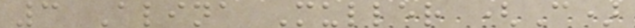3 Alina Muller (C)
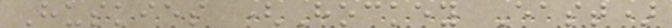Huskies (Hockey East)
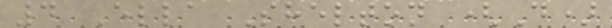4 Ella Shelton (D)
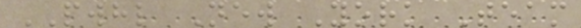PWHL New York Team
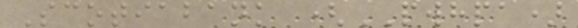Scotiabank (PWHPA)
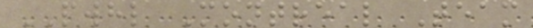PWHL Montreal Team
